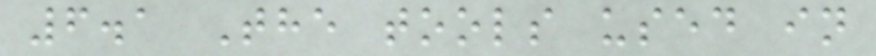6.1 The tools used in
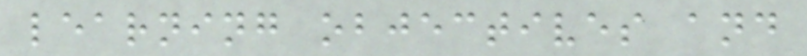learning objectives and
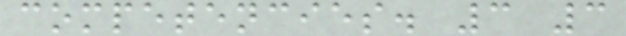competencies. 3 3
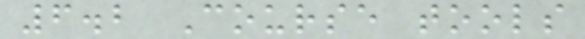6.2 Course tools
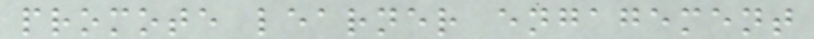promote learner engagement
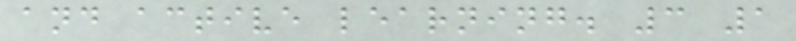and active learning. 3 1
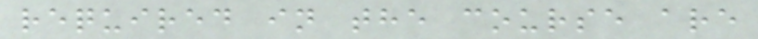required in the course are
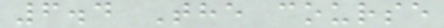6.4 The course
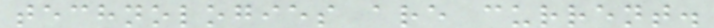technologies are current.
